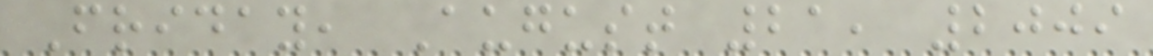Friday, August 21, 2009
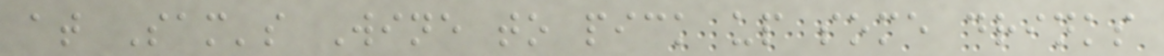at Sam's Wine to pick up some drinks
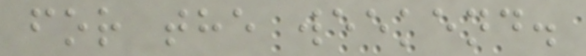for the weekend.
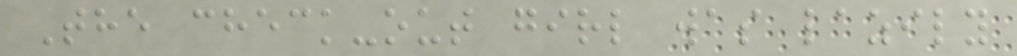The check-out girl was lazily
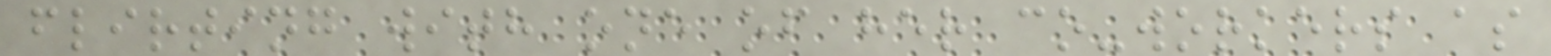flirting with one of her co-workers as
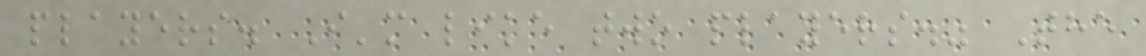players. I'm like two players." The
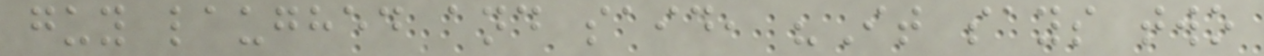guy laughed and said, "It says two
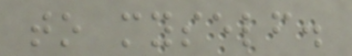to myself.
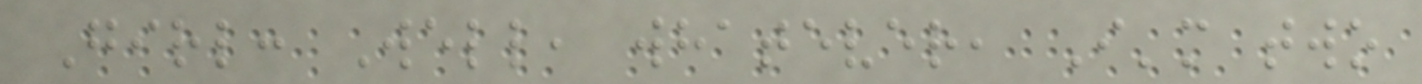Girl: Well, whatever, I'm two
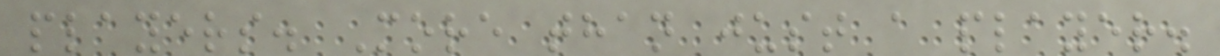players. More than just a player.
